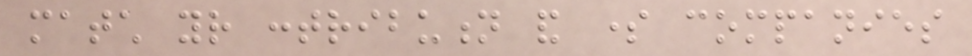match your contribution and some companies
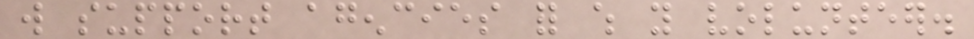will support agencies for which you volunteer.
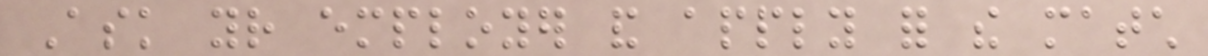Ask your employer and apply for the match
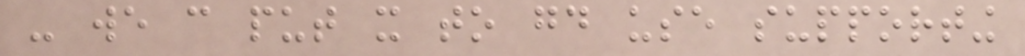- we can put it to good use supporting
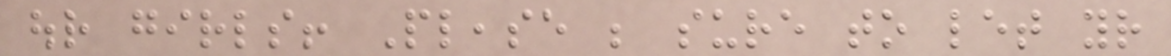our girls! Please be sure to let your
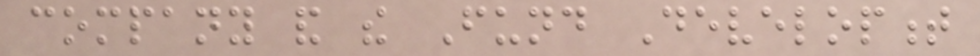company and the Fund Development
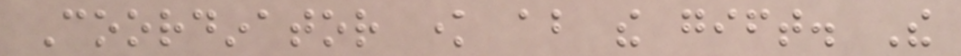Coordinator know about the gift. The
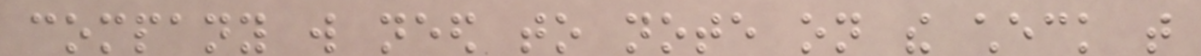company will need to note on the check that
